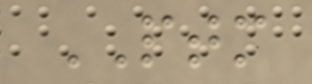PTM
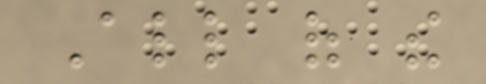All of the
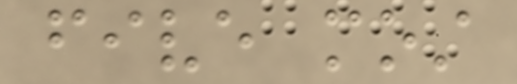five most
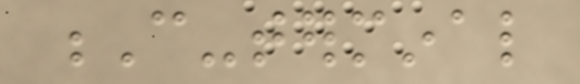C-terminal
